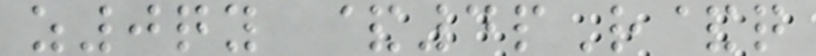z0qy &4pR&q
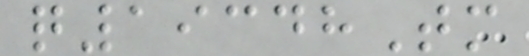q19348Tm
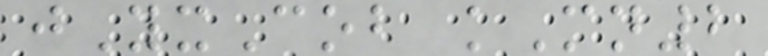jYxCob kMn2
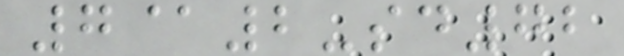7@2-sd72
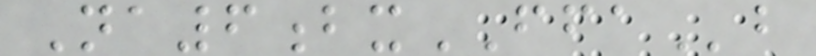Na6bxFFAb
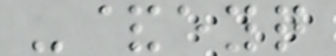-&eyq
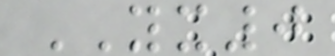YX0
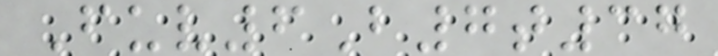Fuv6B7t37
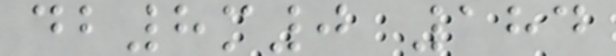db8m0 184
